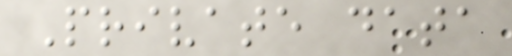Private data
